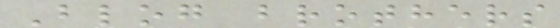Blog brothers
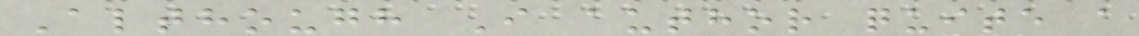Although I author quite a
